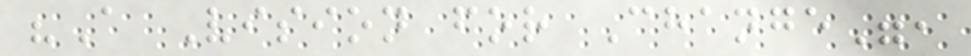"A Vision for Change",
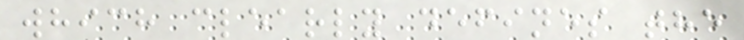which clearly defines the
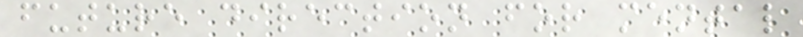future direction for mental
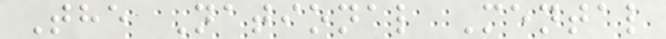The National Mental
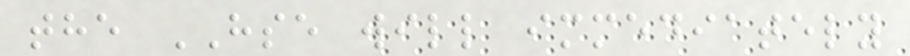the HSE will immediately
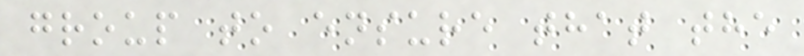group to ensure that the
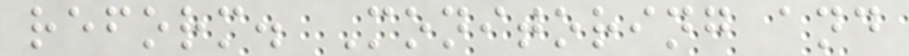reform. Monitoring and
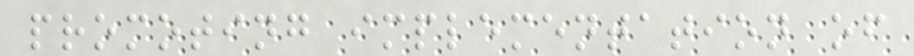promoting implementation of
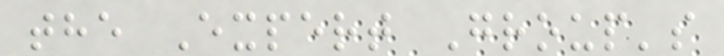the Expert Group's
